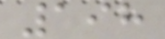198
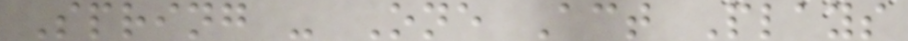Spring - One Act Plays
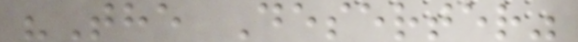"The Deserter"
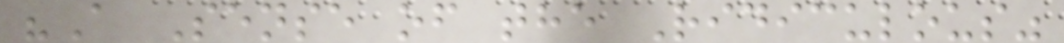"A Sense of the Ridiculous"
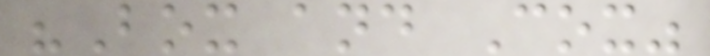"Box and Cox"
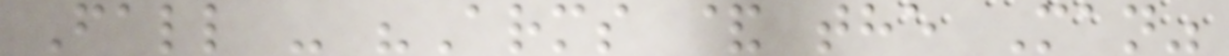Fall - "Arms & the Man"
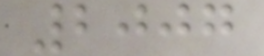2007
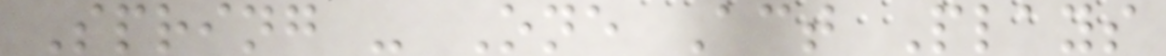Spring - One Act Plays
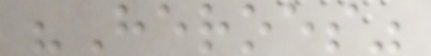"Heroes"
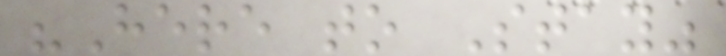"Here to Stay"
